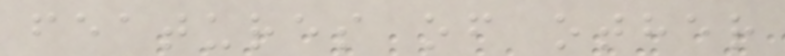features of other
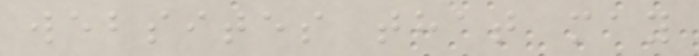websites that may
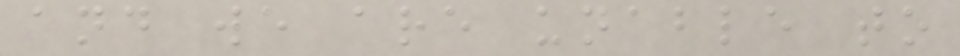and we are unable to
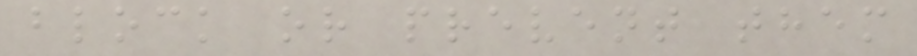block or prevent them
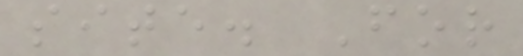site. For
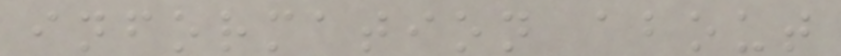information about
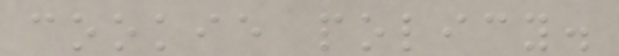cookie policy.
